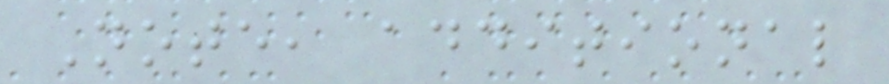Note, additional
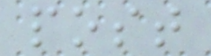post
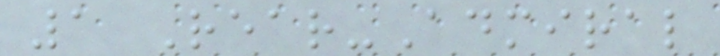1 Rear-Admiral
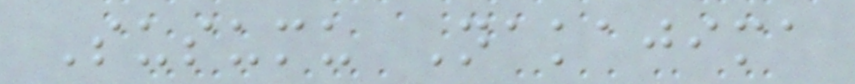Susumu Nakajima
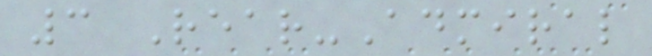3 Rear-Admiral
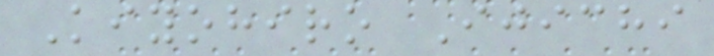Kiyohiro Ijichi
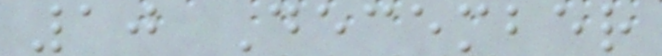10 December
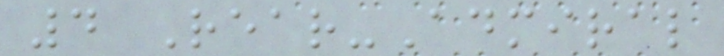4 Rear-Admiral
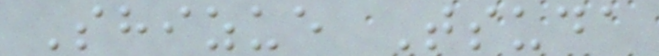Shizue Tsuda
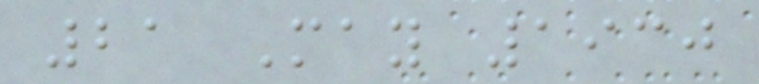21 May 1930
